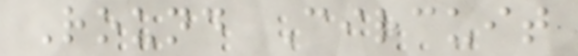Round Circuit
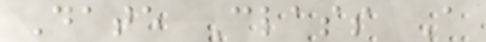Date Class A
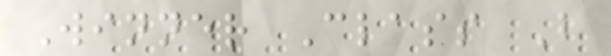Winner Class B
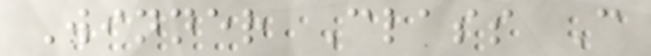Winner Class C
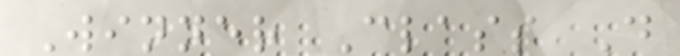Winner Class D
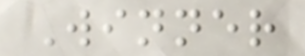Winner
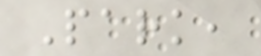Park,
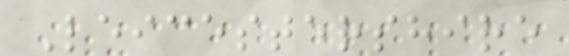Leicestershire
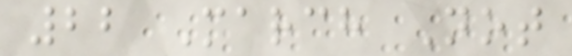22 March Not
